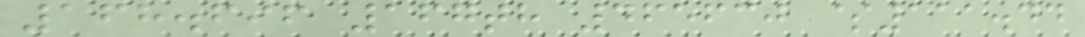168.696 167th 465630 $111.44
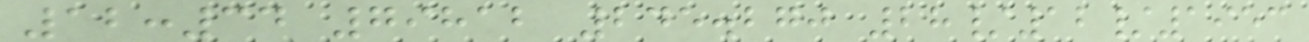12:34 79812 245.270 28/12/1953
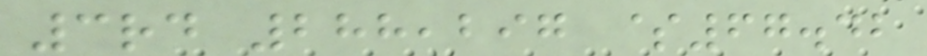3rd 288,297 $67.42
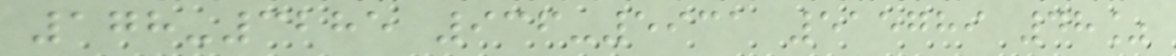178-3285 936-5931 515789 48%
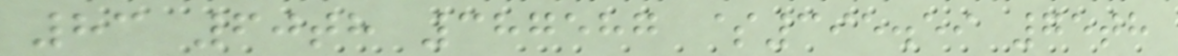83 60th 387587 $395.59 75th
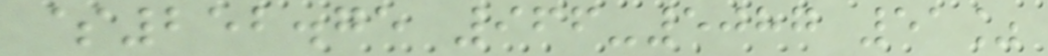$252.75 966-5087 51%
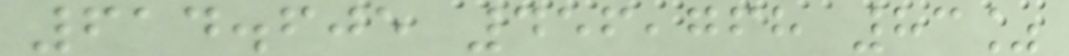614.605 456,768 83%
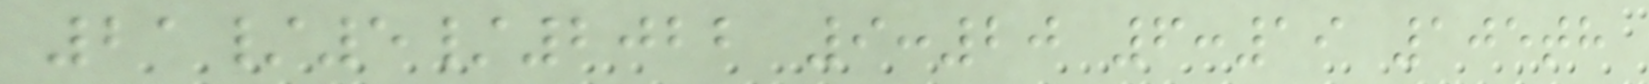21/5/2022 9:20 6:19 105th
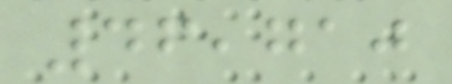46,710
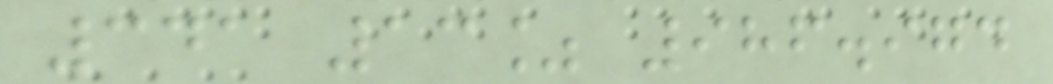341 13% 986.974
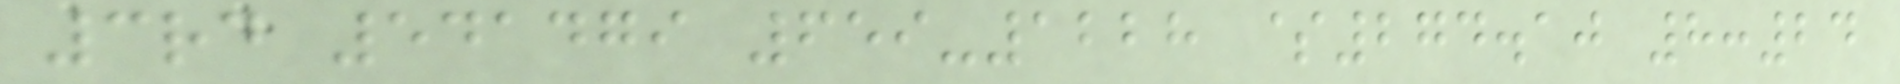3rd 541479 659-1228 $274.10 8:24
